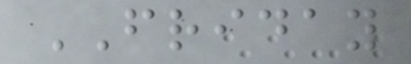FRIDAY
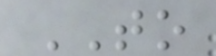TO
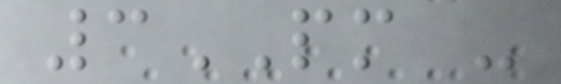3PM -
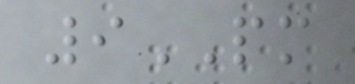9PM
